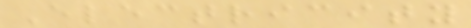Electricity
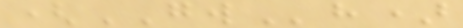(GWh)
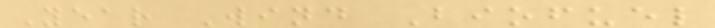Year Wind Biofuel
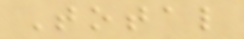Total
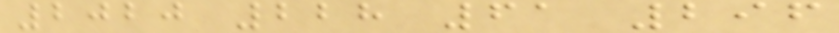2020 228 61 296
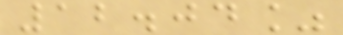12.04%
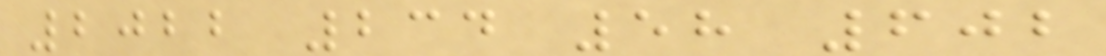2022 234 58 602
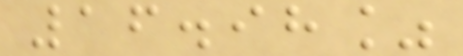16.98%
